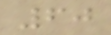60
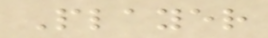Player
